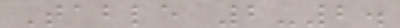Table 2-2.
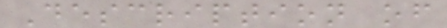Description of
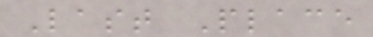Last Place
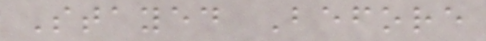Stayed Before
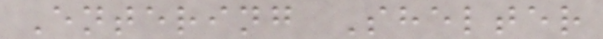Entering Shelter
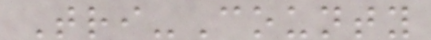Tri-County
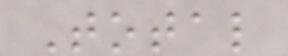Total
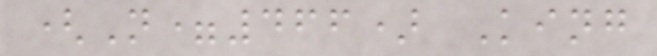(N=466) King
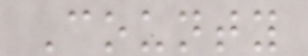County
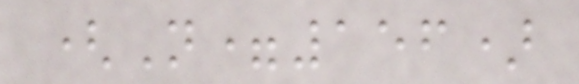(N=156)
